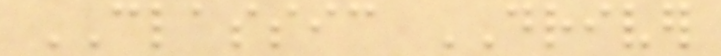CLASSIC DRIVER
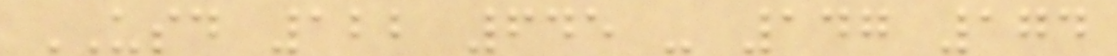USD 122 645 - 147 174
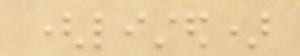(listed)
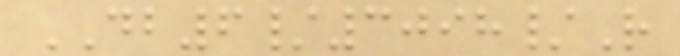DB6/3098/R
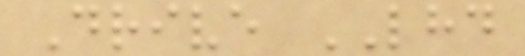Drive LHD
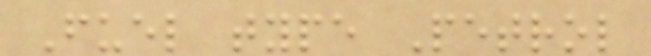Fuel type Petrol
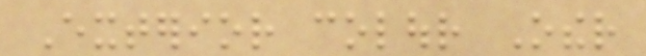Exterior colour Other
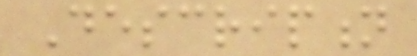Description
